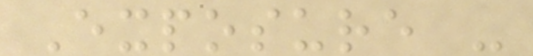Exposure -
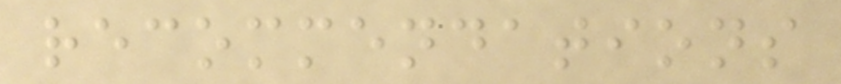recommendations
